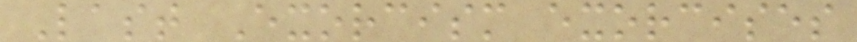Last Exorcism exorcises
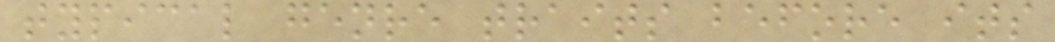typical genre traits before its
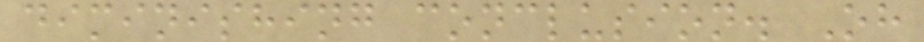diminishing conclusion. Oh
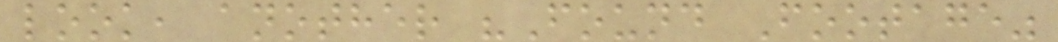look, another "Found Footage"
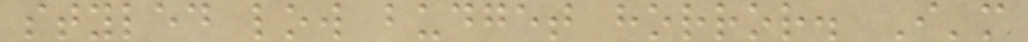styled low budget horror. I'm
